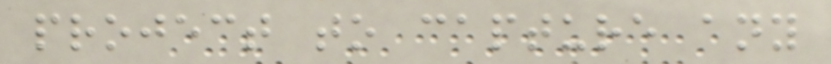project to capture any
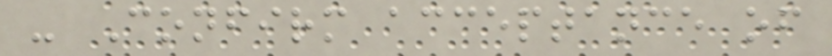- Confirm acceptance of
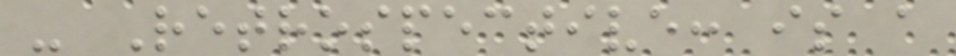- Retrospective: is a
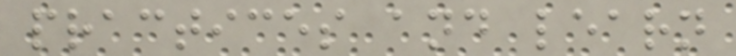practices and learn
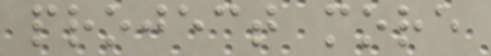project more
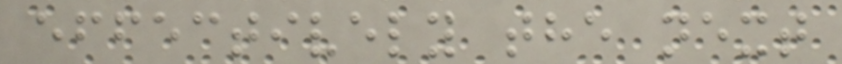effectively the next
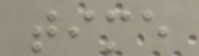time
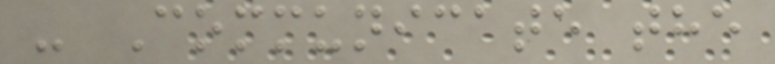- Communicate the
